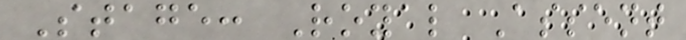Stage: Royal Assent
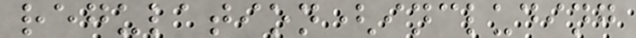regulation(including
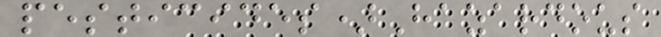pesticides)Hazardous
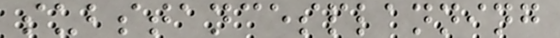substancesplanning
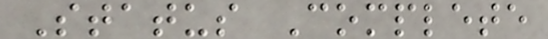Status Complete
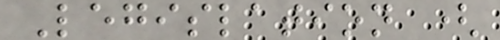Legislation (
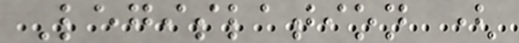Legislation (
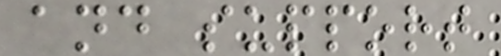and support
